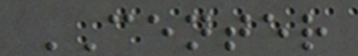CENTER
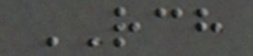RCH
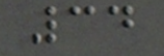34
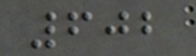602
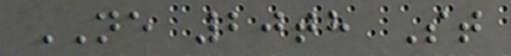NE 20th St
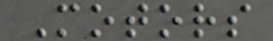Motors
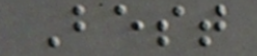Best
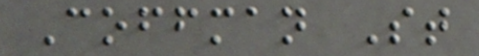Coffman St
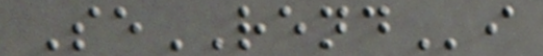SeRENDi
